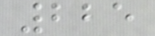225
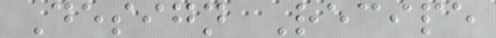Design Recipe
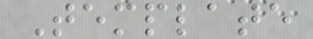Template
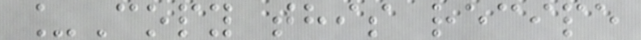_Copy this recipe
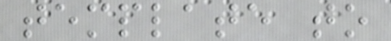template to
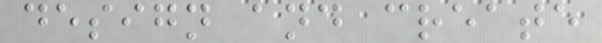design and create
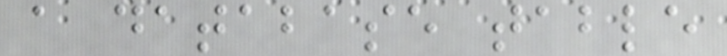a database table
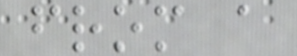from a
